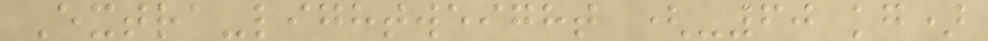Extra-lightweight (-60 kg)
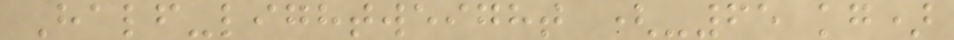Half-lightweight (-65 kg)
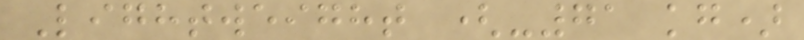Lightweight (-71 kg)
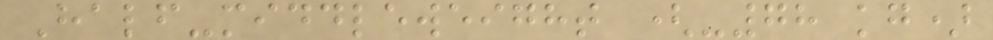Half-middleweight (-78 kg)
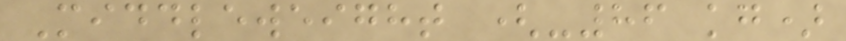Middleweight (-86 kg)
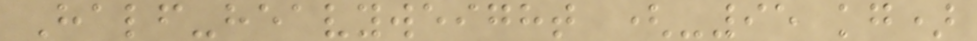Half-heavyweight (-95 kg)
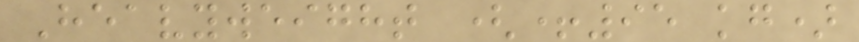Heavyweight (+95 kg)
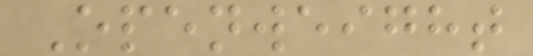Openweight
